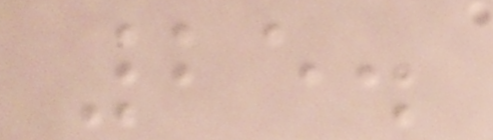25.
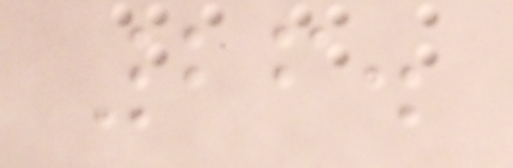26.
